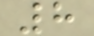8
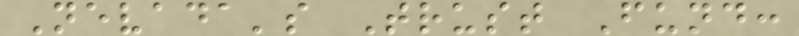Nevada's Trust Fund:
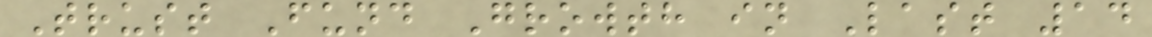Trust Fund Growth in Last 14
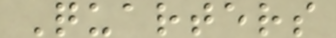Quarters
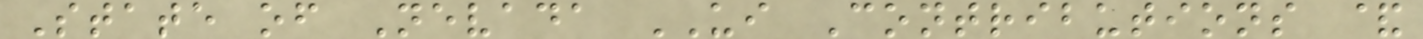State of Nevada UI Contributions &
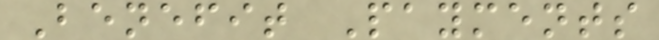Benefit Payments
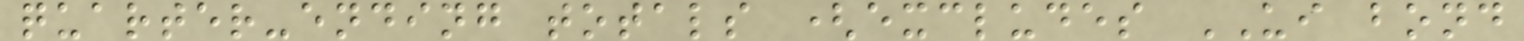quarter-ending totals (excludes UI bond
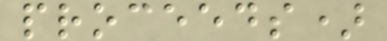proceeds)
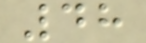48
